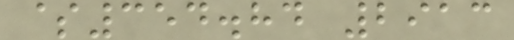$354.84 2913
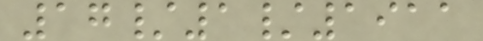17/1/1911
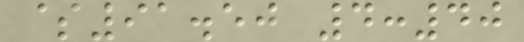$91.50 4:40
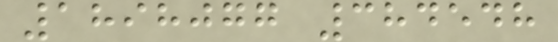1898077 384548
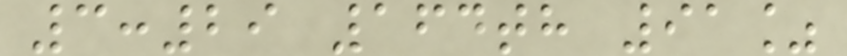3:29 164th 91%
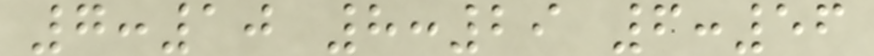7:10 8:29 6:56
